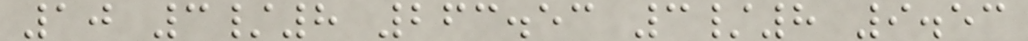10 3/8 263.53 3/8 9.53
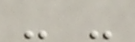- -
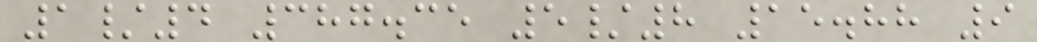1/4 387.35 5/8 15.88 9
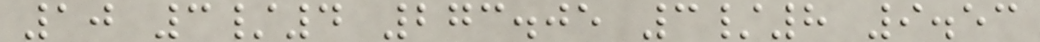10 3/4 273.05 3/8 9.53
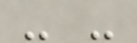- -
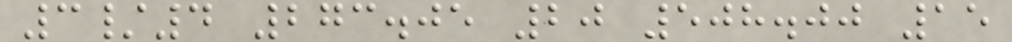3/4 273.05 20 508.00 15
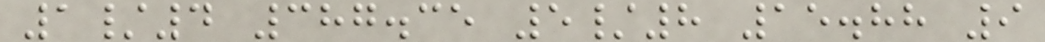1/4 387.35 5/8 15.88 9
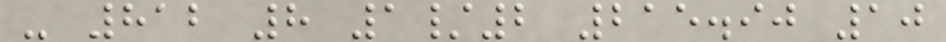- 812 8 1/2 215.90 10
